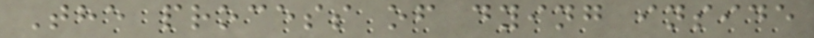The process of dying inside
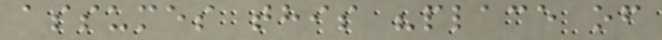assumes this "place of
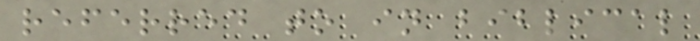referred to in biblical
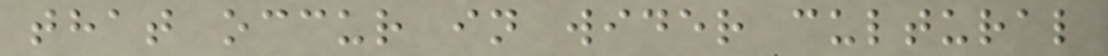that occur in wider cultural
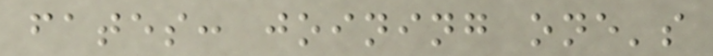fates: joining one's
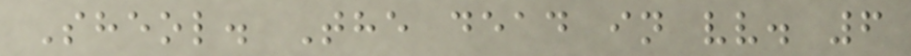Sheol. The dead in vv. 6
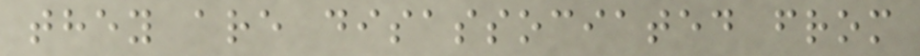they are disassociated from
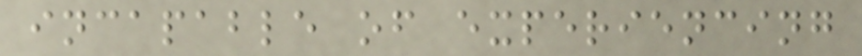incapable of experiencing
